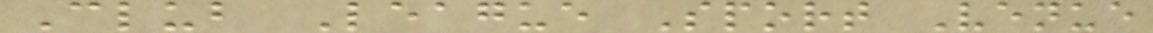Club League Sport Venue
